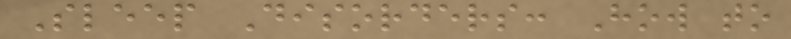Sleep Disorders: How to
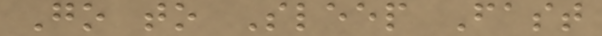Go to Sleep Fast
